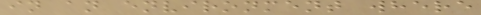in an environment where
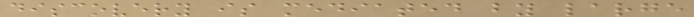discovery is mediated by large
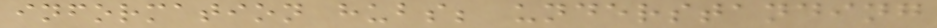information hubs; understanding
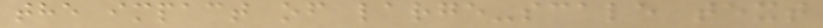the impact of large-scale text
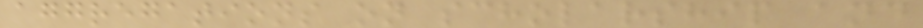aggregations on scholarship and
